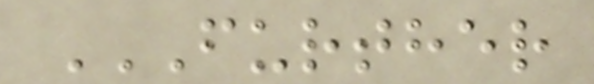FURTHER
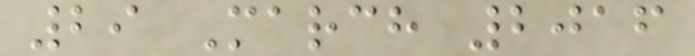29 March 2016
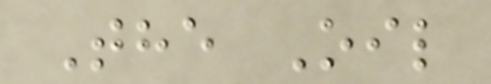The Oil
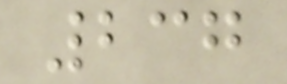237
